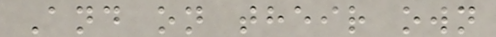And on their own
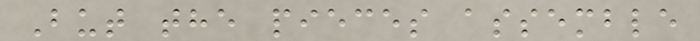But the pieces assemble
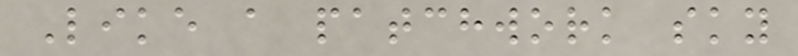Like a patchwork sky
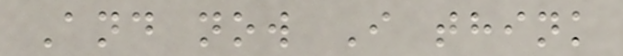And now I think
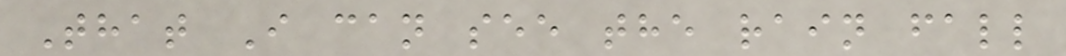That I can see the rain fall
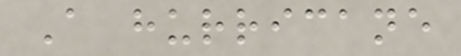A hurricane
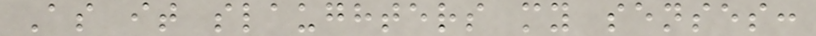As it slaughters my senses:
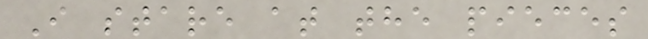I stare at the pieces
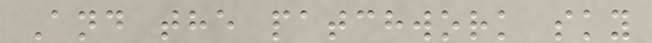And the patchwork sky
